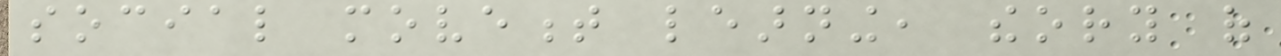social movement learning, theory of
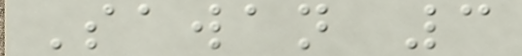Sawan 3
